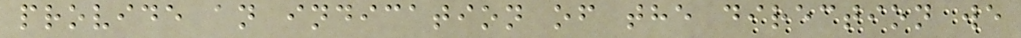provide an indication of the direction we
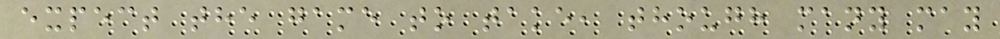expect the game to take, though many may
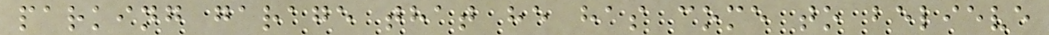parking garage that he has come to believe
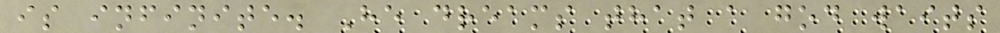is infinite. He dreams that a god waits
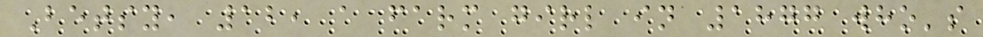Betsy, 12, a farm girl in 1877 who's
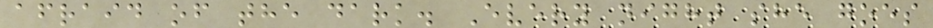afraid of the dark. Every night she goes
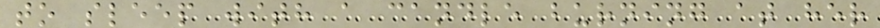to sleep with a candle burning at her
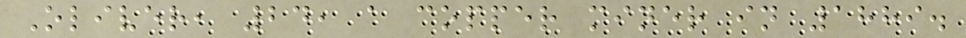Oliver, 24, a copper miner in 1889.
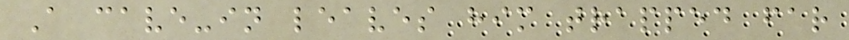A cave-in leaves him trapped far
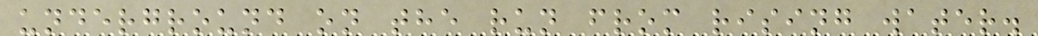underground on the run from rising water.
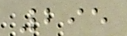295
